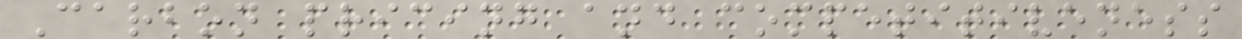Carbon pricing and competitiveness
